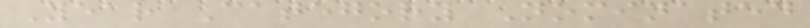Year Category Nominated
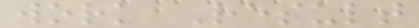work Result
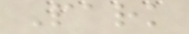Park
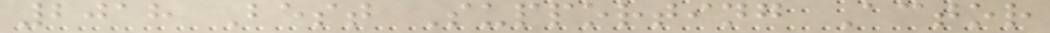2018 Best Supporting Actor
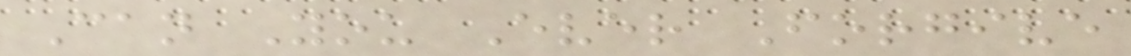Can You Ever Forgive
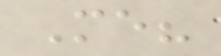Me?
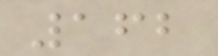162
